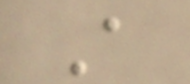A
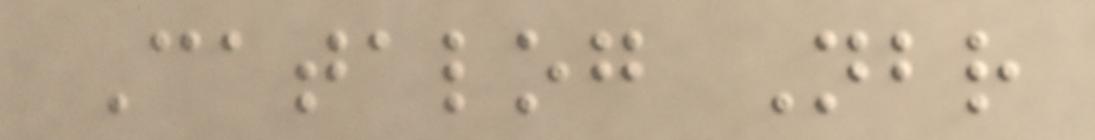Catalog Nbr
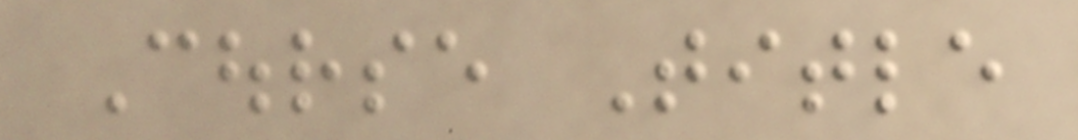Course Title
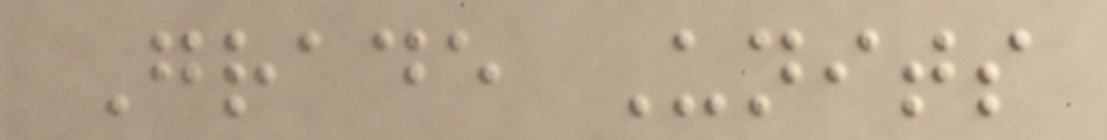Grade Units
